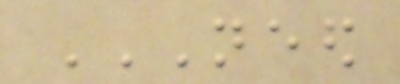NEED
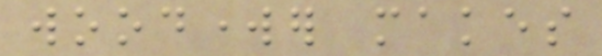woodworker makes
